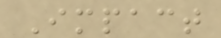Impact
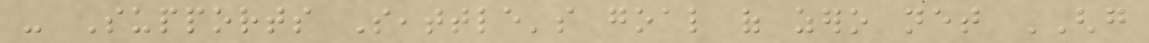- Supports Seattle's goal of zero net GHG
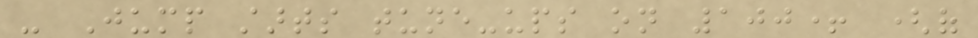- Jump starts tune-ups on 100+ (of
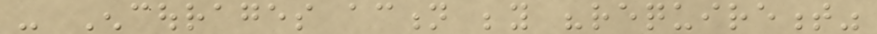- Encourages action beyond "requirement"
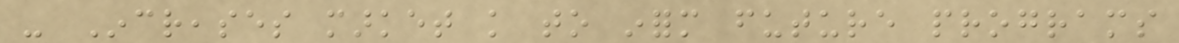- Increases market knowledge to inform future programs
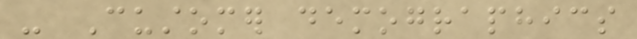- Customer demographics
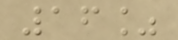16%
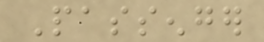Passenger
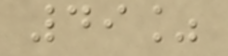49%
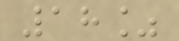18%
